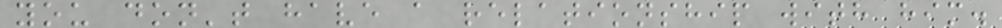you don't have a relationship with him.
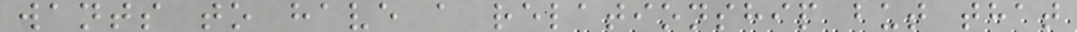wants to have a relationship but that
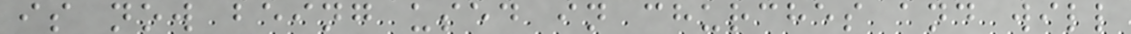is now being used in churches and will
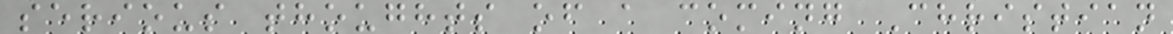serious thoughts of a coming Christian
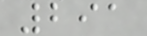291
